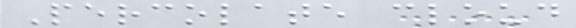Percolate cloud
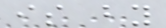is by
